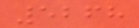5268
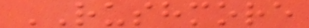RUSHMORE
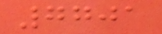7701
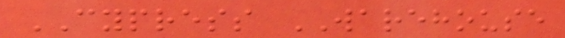CYPRESS WAREHOUSE
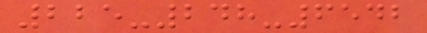225-248-6542
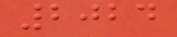2024
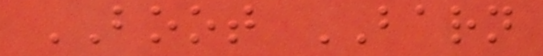BOOT BARN
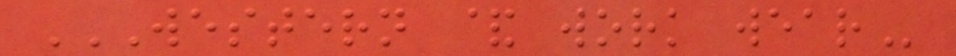WESTERN & WORK WEAR
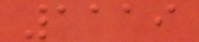1119
